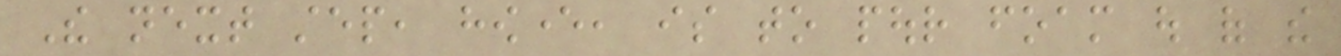The next step, however, is to pour foam out of the
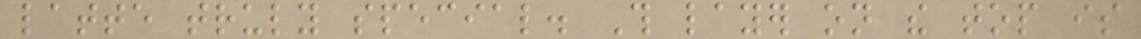latte truly special. This layer on the top is
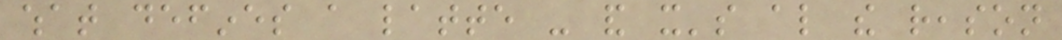what defines a latte - and it's also the reason
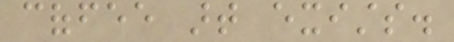coffee art exists.
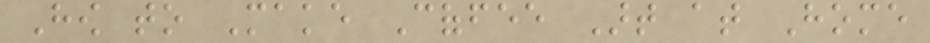How to Make Coffee Art at Home
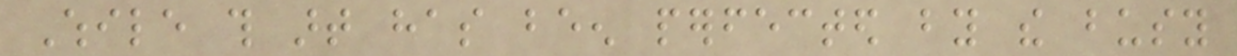While this art has been perfected by the busy
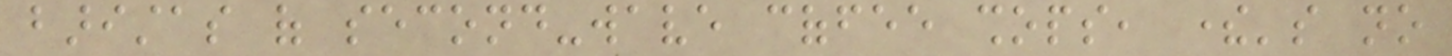baristas of second-wave coffee shops, there's no
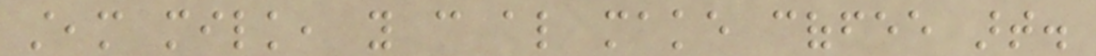steam milk, you can also make coffee art.
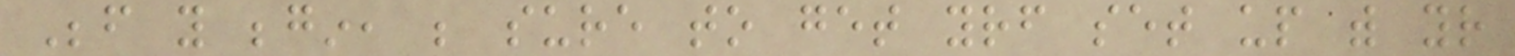Before you begin, be sure to get yourself set up with your
